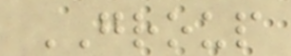GROUP
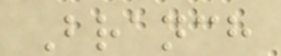Branch
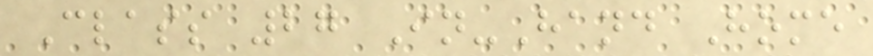Class 27 In-Hand Home
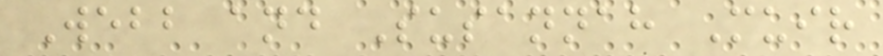Webb and Susannah Muir
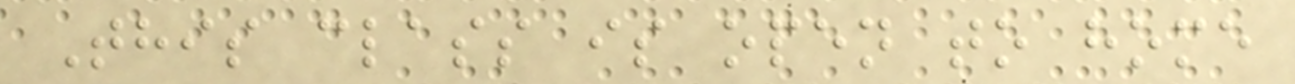This class is open to home
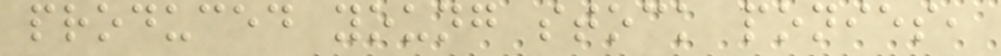produced young stock ponies,
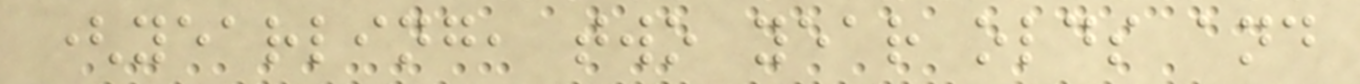(yearling, two year olds and
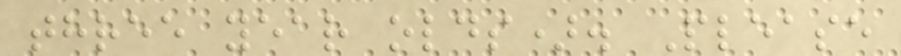three year olds). Please
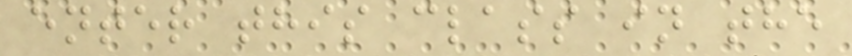enter this class in the
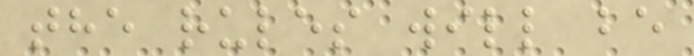the rules will be
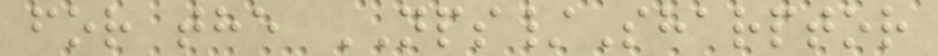for the NPS/Sharptor
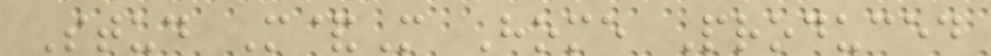Stud M&M Home Produced
